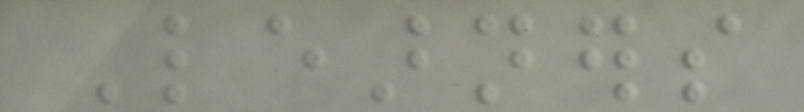Learners
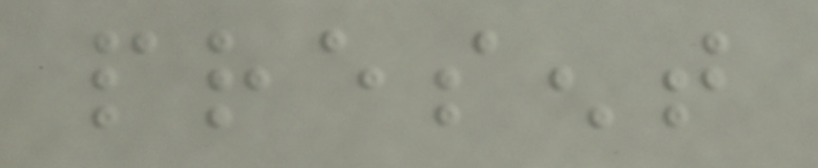present
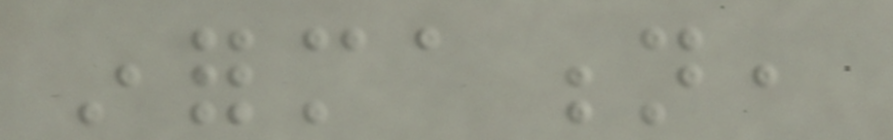information,
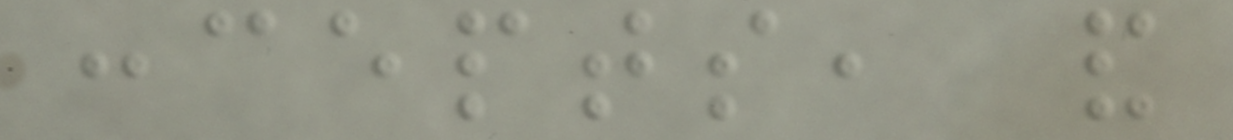concepts, and
